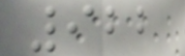922
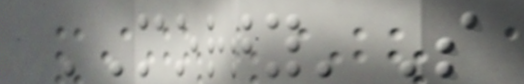MORTY'S
